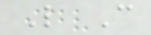L C
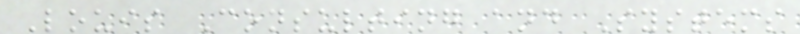Louis Consulting and Systems
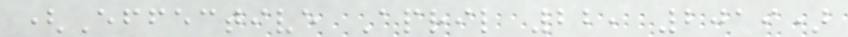(Effective April 22, 2019)
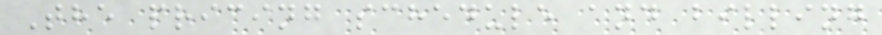The pricing schedule and billing
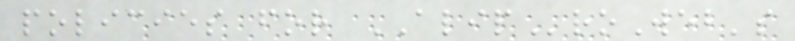policies for ALIProWeb's
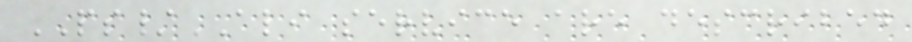PS/ALI service are described
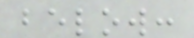below:
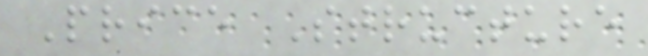Price Structure
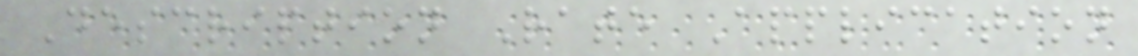Description Rate Application
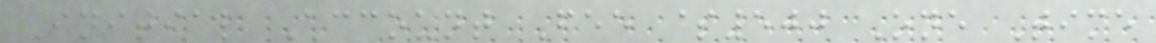Initial Account Fee $500 One Time
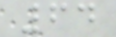64
